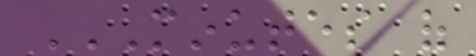MINUTES OF
